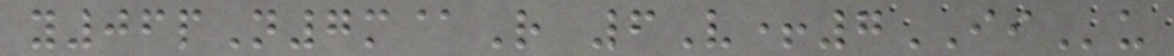y06pN7m@R 6V+7IIu
